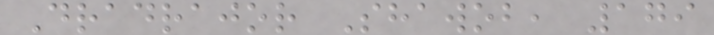Dradrajor Shawob, 179
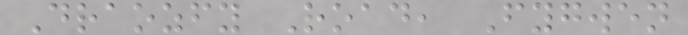Draozfy Road, Fygwen
